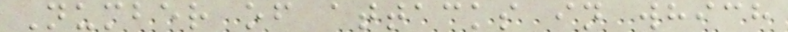Number of attacks in which
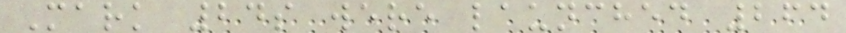Mark 24s were launched 264
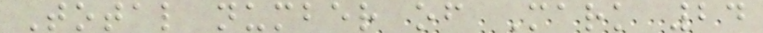Total number of Mark 24
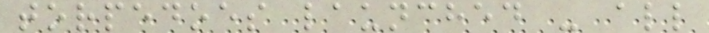torpedoes launched - all
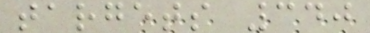targets 340
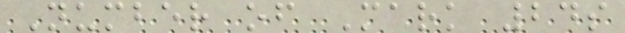Number of Mark 24s
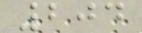204
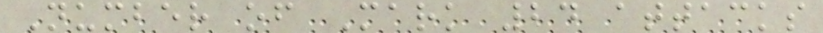Number of Mark 24 attacks
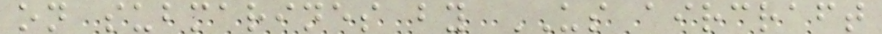on submarines by US aircraft
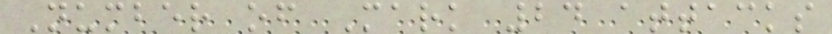Number of Mark 24 attacks
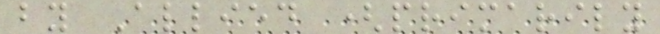by Allied (primarily
